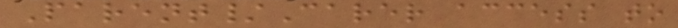Parent/Carer access to
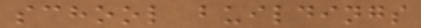school buildings
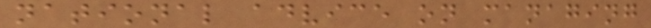national advice on managing
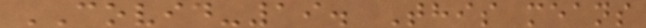COVID-19. This means
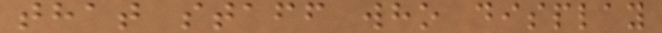that staff who display
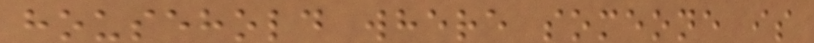household where someone is
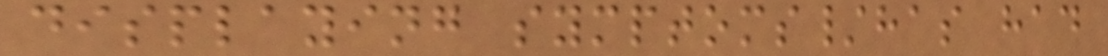displaying symptoms/has had
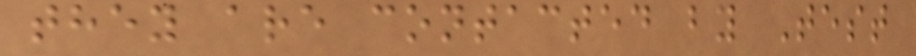they are contacted by Test
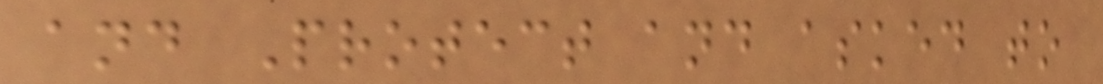and Protect and asked to
